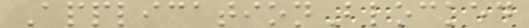ApplicationBlocked
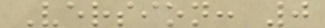Version: 0
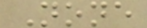None
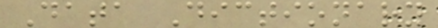Data Dictionary
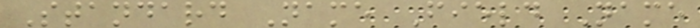Standard Name Field Name
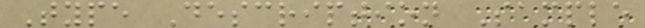Type Description Sample
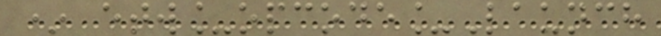* etw_opcode_Launch
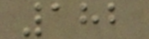182
